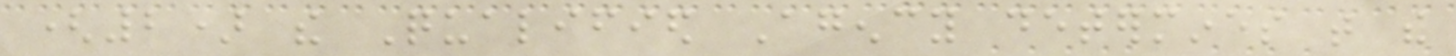(2) the Qualified Agency determines that the
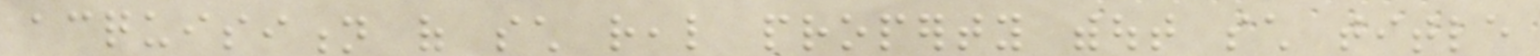acquisition of such real property without such title
